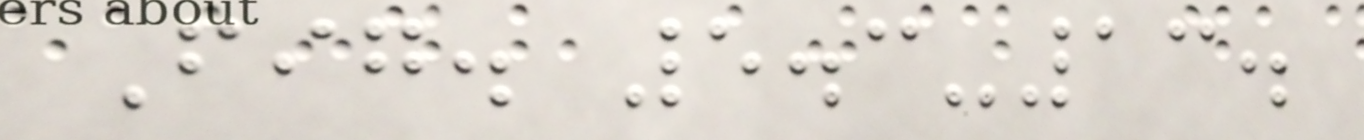Fig. 5.3-13.
